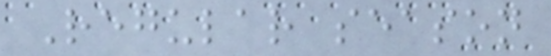Regular season
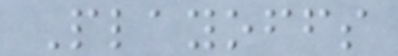Playoffs
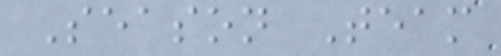Season Team
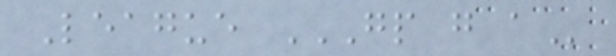League GP G A
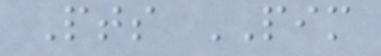Pts PIM
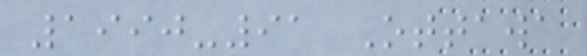1990-91 Ottawa
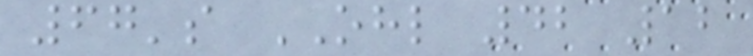67's OHL 42 12
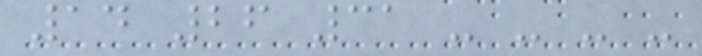14 26 31 - - - -
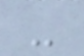-
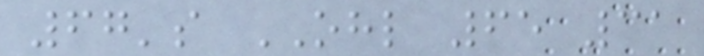67's OHL 65 31
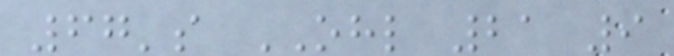67's OHL 21 9
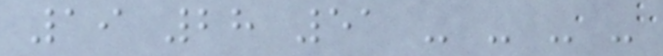19 28 51 - - - -
